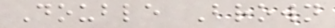Double Brown
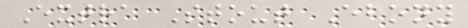Extra Stout Ebony
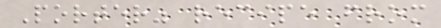Porter" recipe from
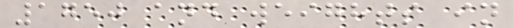1750 and weights in
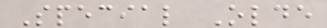Special Olde
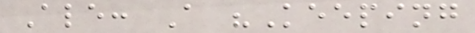Ale: A "Keeping
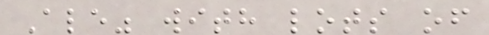Ale" with lots of
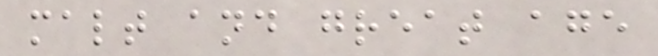malt and great age
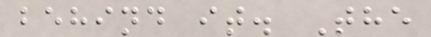behind it. The
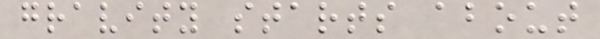gravity starts about
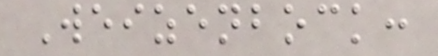Weizenbock:
